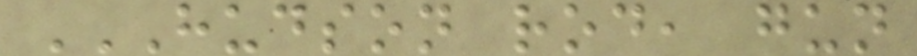HUDSON ROD, GUN
